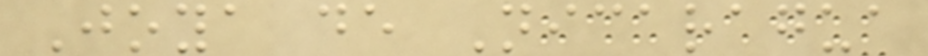Joya de Nicaragua
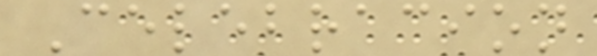Celebracion
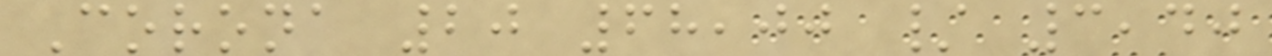Corona 20 68,00 / 3,40
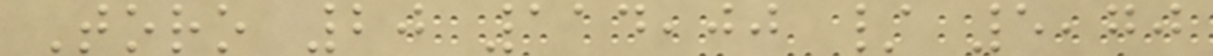Toro 20 114,00 / 5,70
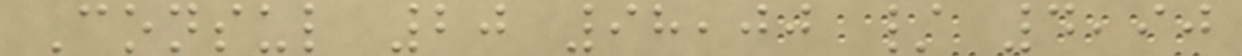Consul 20 98,00 / 4,90
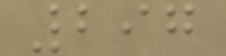297
